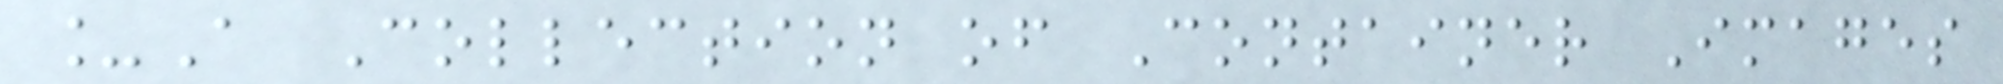_A Collection of Container Images
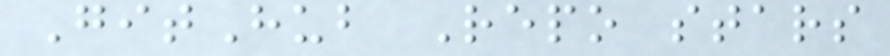GitHub Repo stars
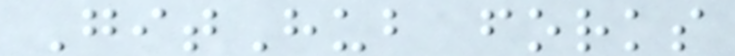GitHub forks
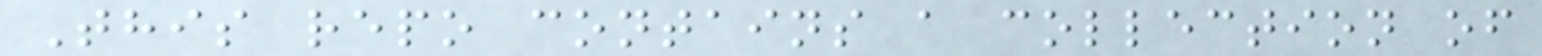This repo contains a collection of
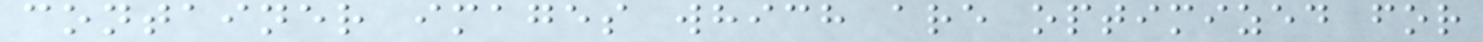container images which are optimized for
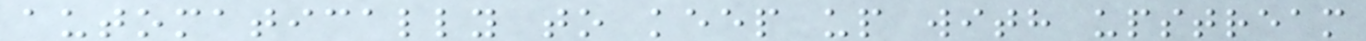automatically to keep up with upstream
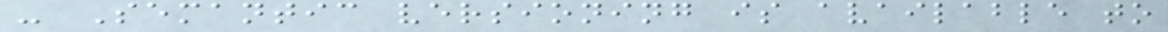- Semantic versioning is available to
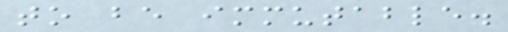to be immutable.
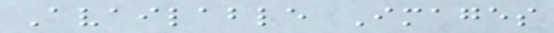Available Images
